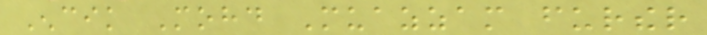Encik Mohd Muazzam further
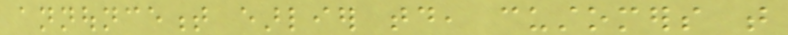announcement earlier today, customers that
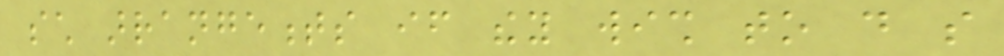such arrangements if they wish to do so
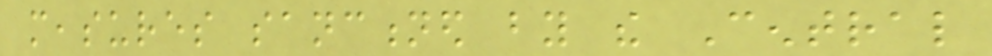measures sanctioned by the Central
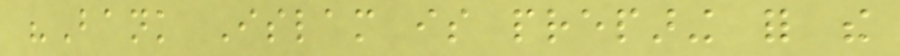"Bank Islam is preparing for the
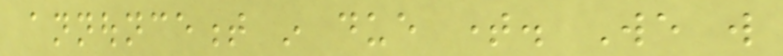announcement in due time. We will
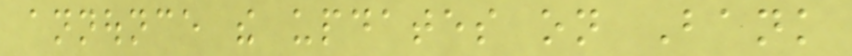announce the updates on Bank
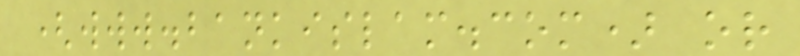(www.bankislam.com) or
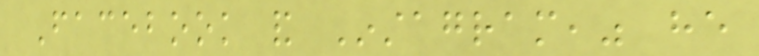Facebook and Instagram," he
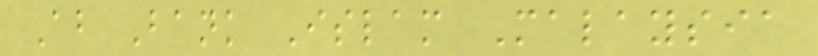About Bank Islam Malaysia
